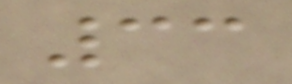33
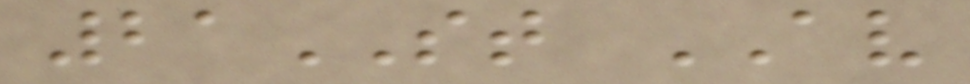21ST AV
